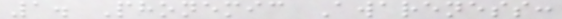1. Phonemic Awareness:
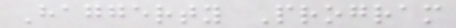Haggerty Program
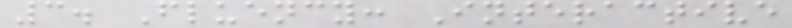3. Fluency: Interactive
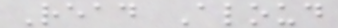Read Aloud
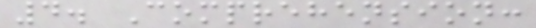4. Comprehension:
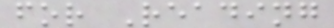for Reading
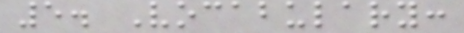5. Vocabulary:
